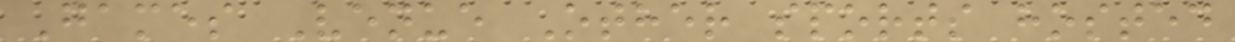Games Venue Other sports hosted
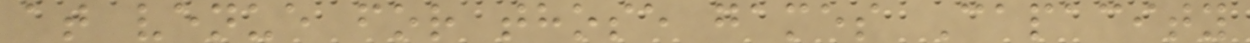at venue for those games Capacity
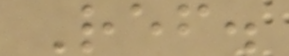Ref.
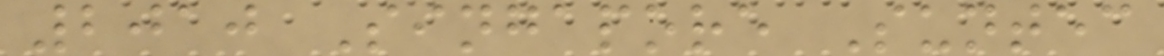2010 Singapore Suntec
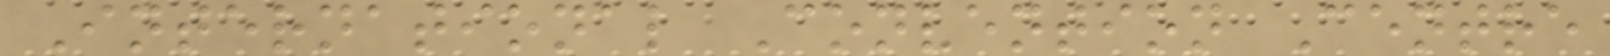International Convention Centre
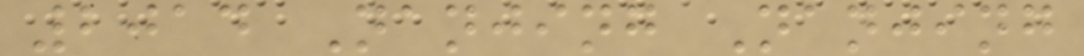2014 Nanjing Nanjing
